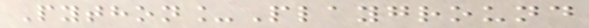Python_Playground
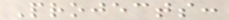Projects:
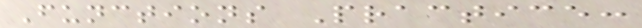Functions Practice:
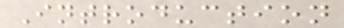Introduction
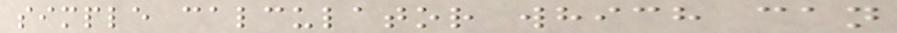simple calculator which can
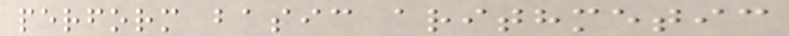perform basic arithmetic
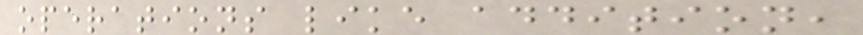operations like addition,
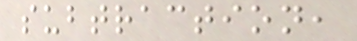subtraction,
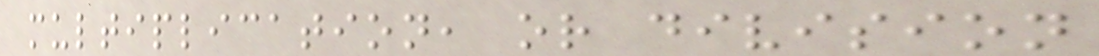multiplication, or division
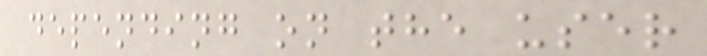depending on the user
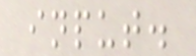input.
